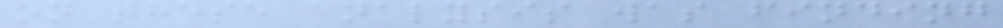on these analysis was finding
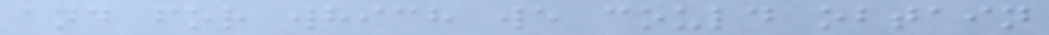and for which we could obtain
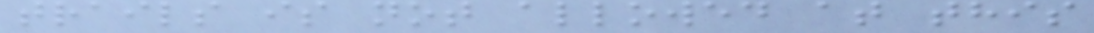trails is not allowed at this
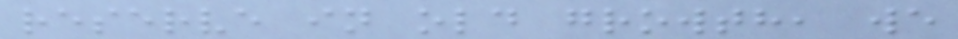reserve in old growth, we
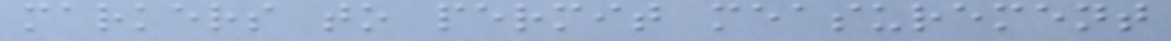markers to permit measurement
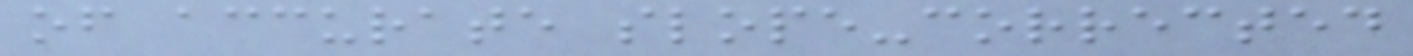of accurate slope-corrected
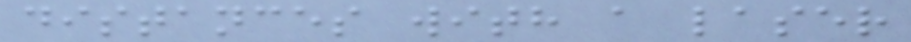distances with a laser
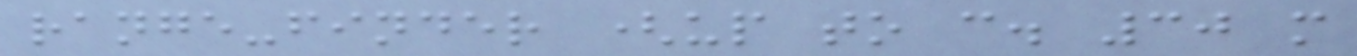range-finder (up to c. 30 m
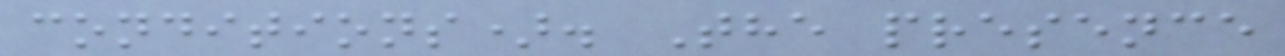conditions). The presence
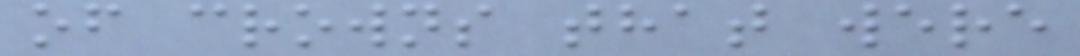of crowns that were
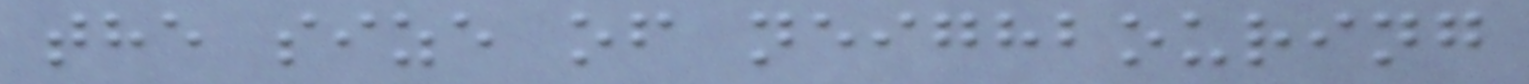the size of neighbouring
